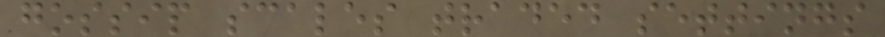gossip scales traded settings
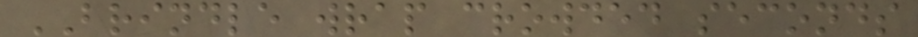BRINDLE wrap crowded seconds
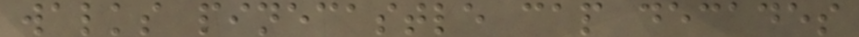walks pinecastle cap decades
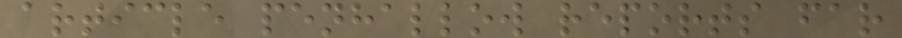article penhallow reports far
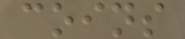coins
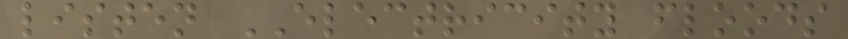listen ELECTRICITY floods
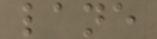lane
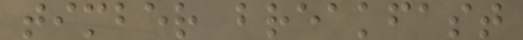timber breakfast
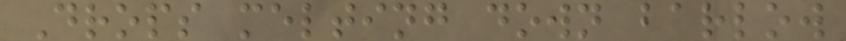Drops melting down barlow
